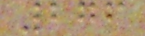276
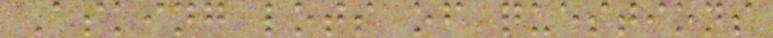Asking lots of questions
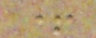+
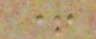+
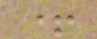+
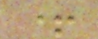+
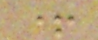+
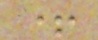+
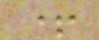+
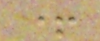+
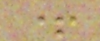+
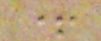+
